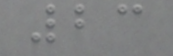23
